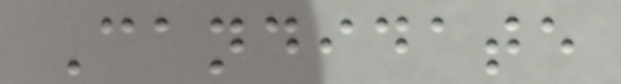Candidate
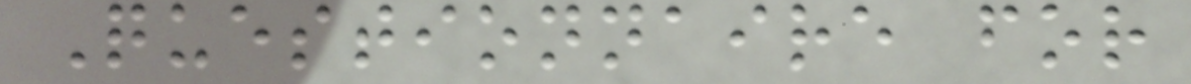Questionnaire for
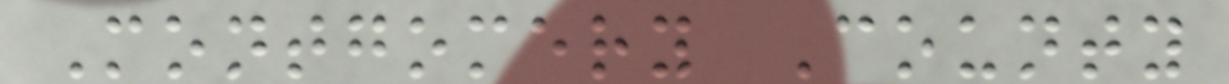Montgomery County
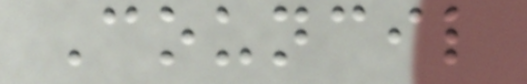Council
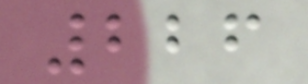226
